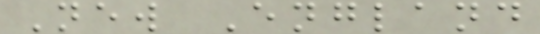New England
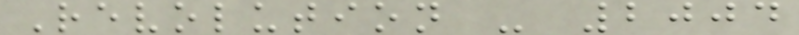Revolution - 2004
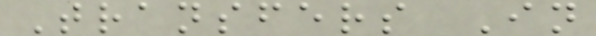Transfers In
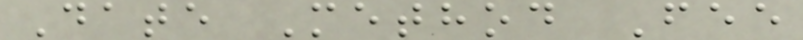Date Method Fee
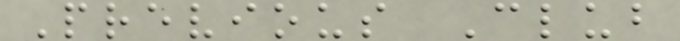Previous Club
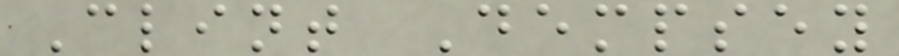Clint Dempsey
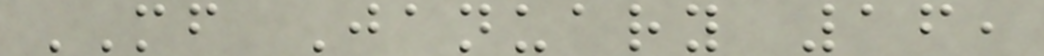MF January 16,
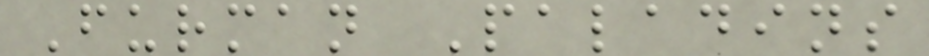Furman Paladins
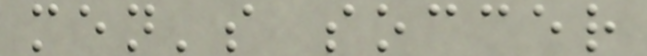men's soccer
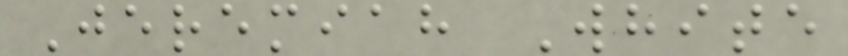Jeremiah White
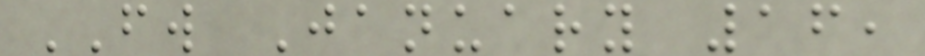FW January 16,
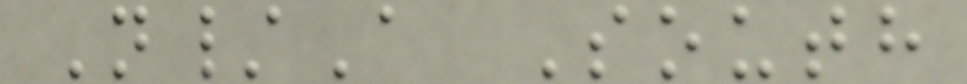N/A South
